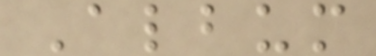Album
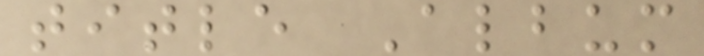title Album
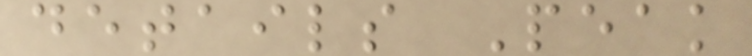details Peak
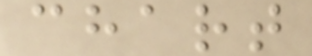chart
